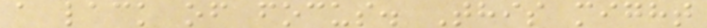a lack of focus. This might
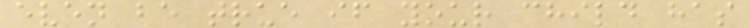even be true if your child has
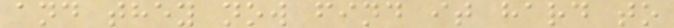and they now find it hard to
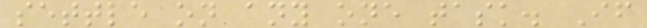settle on any one task. If
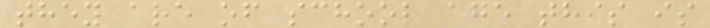they are of school age this is
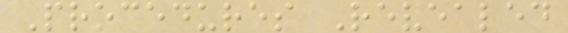Procedures Revealed
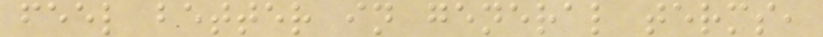feel better in general terms,
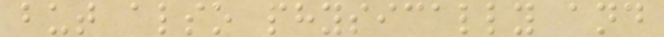but also physically and
